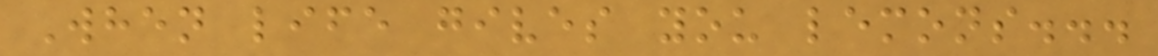When life gives you lemons...
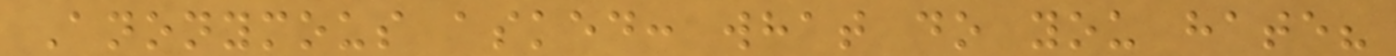Anonymous asked: what do you hate?
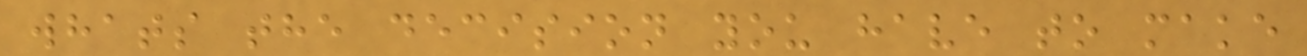whats the decision you have to make
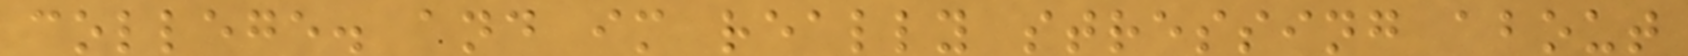college. and im really stressing about
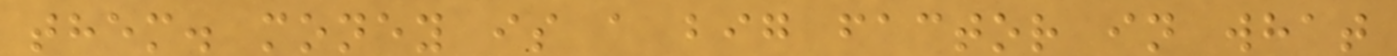them. money is a big factor in what
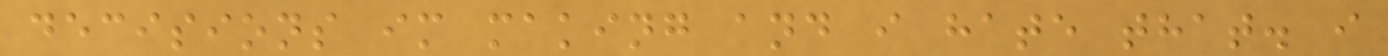decisions im making and i hate that. i
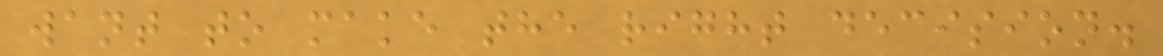want to make the right decision.
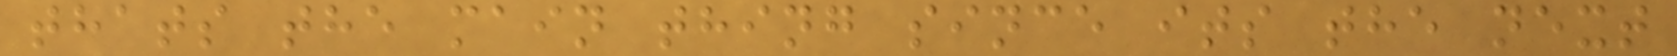thats the main thing since its the next
